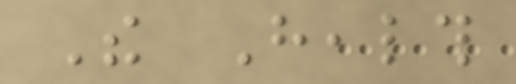The Health
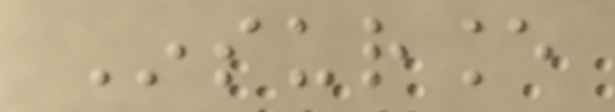Insurance
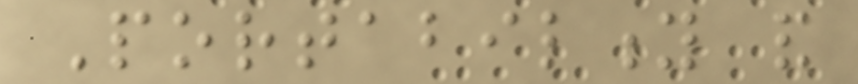Portability and
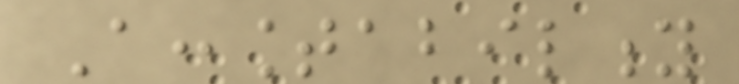Accountability
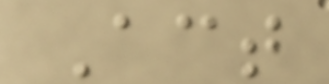Act
